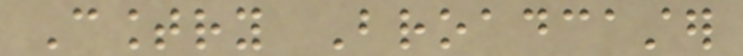Country Broadcaster
